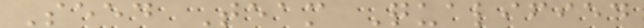Seed Team Qualified
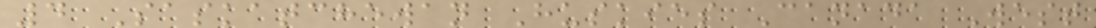4 Saskatchewan Huskies Canada West
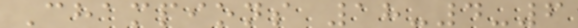Champions 18-4-6
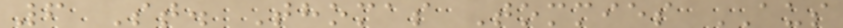6 St. Thomas Tommies AUS
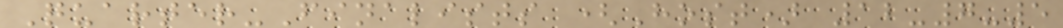Quarter-Finalists (Host) 12-7-5
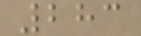283
